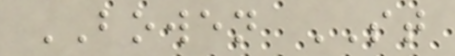BOWEN ST
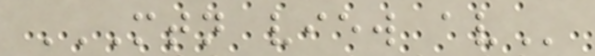MTN VIEW AV
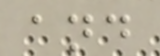and
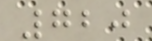720
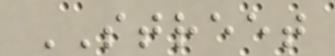STREET
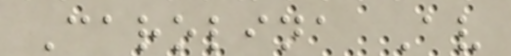Carolina Av
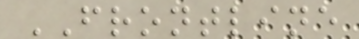FRONTLINE
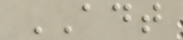ADT
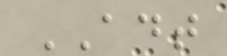ADT
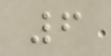6
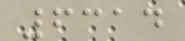6314
